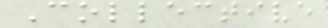Collective
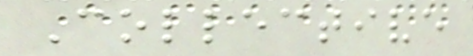Collective
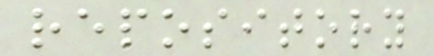repository
